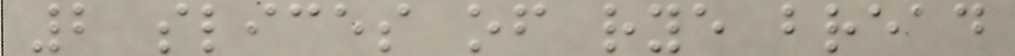2 slices of rye bread
